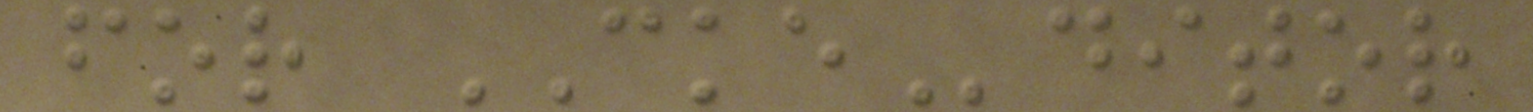for CKEditor
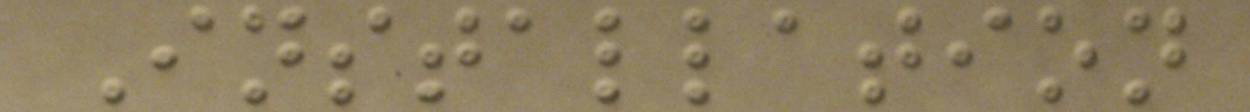Installation
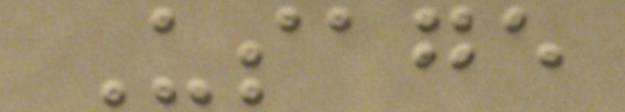Usage
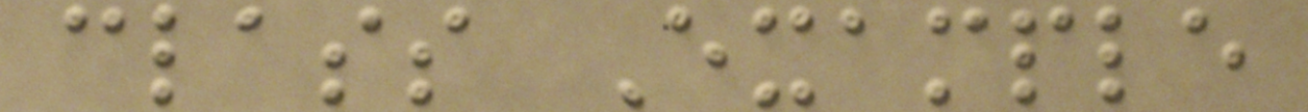class Example
